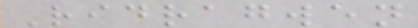Ridragwen
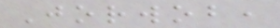Jorwob,
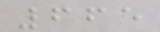665
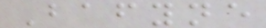Bafyne
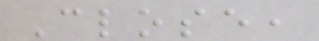Close,
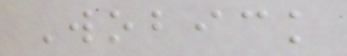Wobick
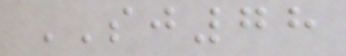SJ78
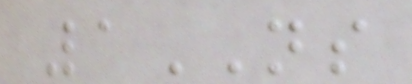1NS
